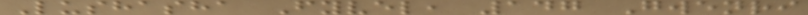Lushasha Fyvel, 147 Gwenri
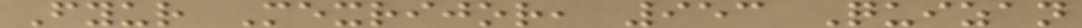Fyur Mexrijor, 953 Quizan
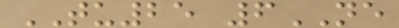TU25 6NE
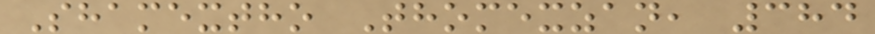Shamextho Thomexzan, 384
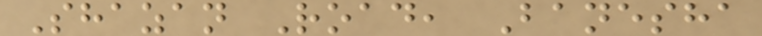Shazan Road, Banesha
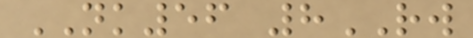NK56 8RW
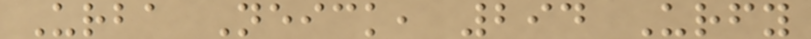Urba Neick, 294 Urfy
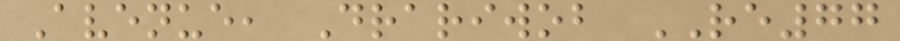Avenue, Drariwob RE77
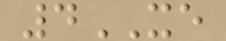4XE
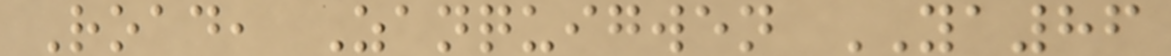Road, Zanquigwen YA86
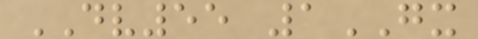DV55 1GX
